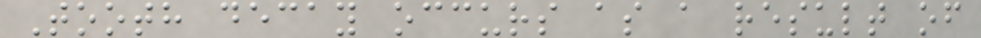Tooth decay occurs as a result of
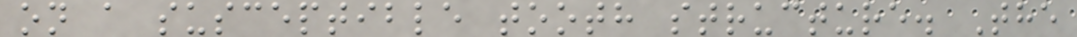on a susceptible tooth structure. The
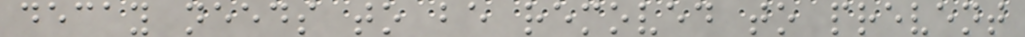decay needs to be removed to prevent
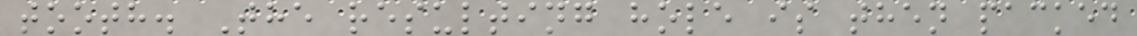tooth. The resulting hole is then packed
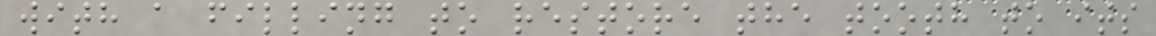with a filling to restore the tooth to its
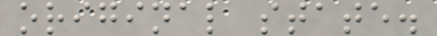original state.
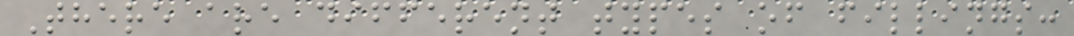There are different types of fillings:
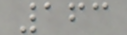163
